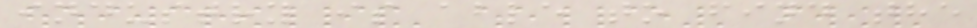industry is able to find the
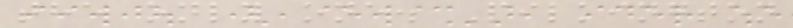the only one. Pilkington
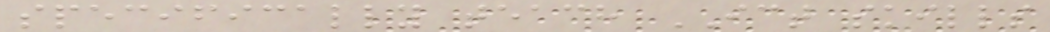specifically teach ICT skills
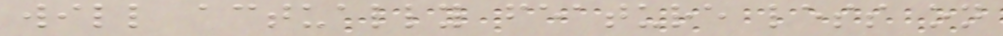will actually feature less on
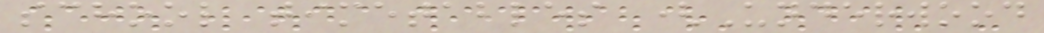school timetables (Underwood
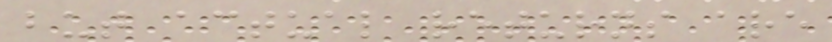but actual returns are
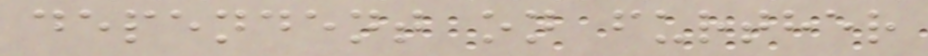dependent on further
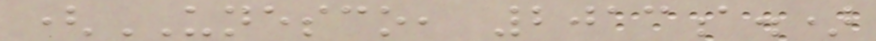(UNESCO, 2013a.)
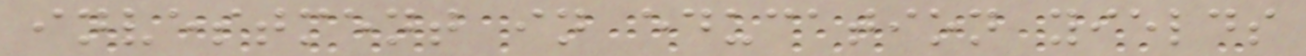investment in education yields
